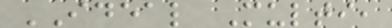IDEAL Multi,
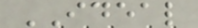IDEAL
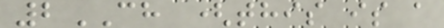2CH (this is a
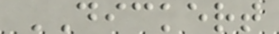DICKERT
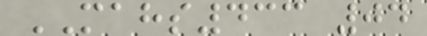MAHS433 04
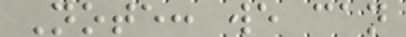Note: we can
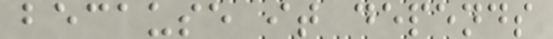because it depends
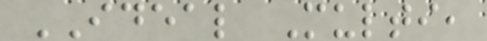IDEAL Multi,
